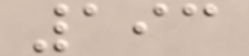193
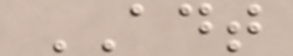ADT
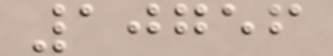10756
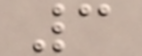3
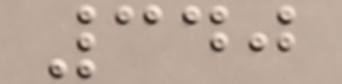340
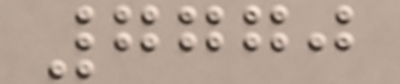7770
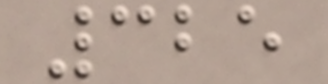325
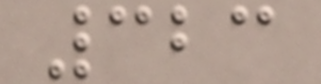323
